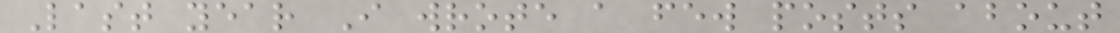Last year I wrote a few posts about
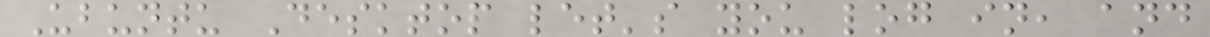Ubuntu Desktop let's you log in, and
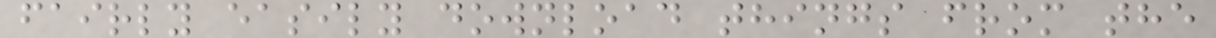fairly easily download things from the
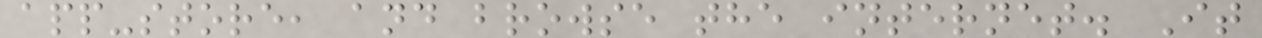app-store, and browse the internet. It
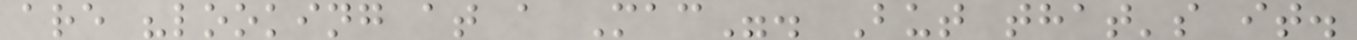are "looking at a Mac". But that's it.
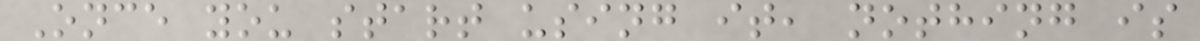Once you start using it, nothing is
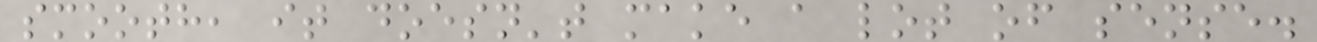smooth, it doesn't make a lot of sense.
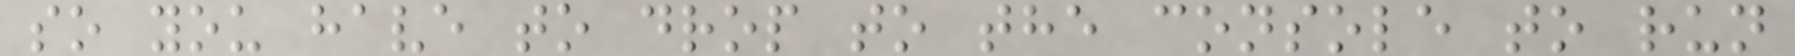so you have to drop to the console to run
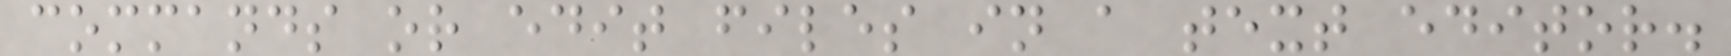commands or edit files in a text editor.
